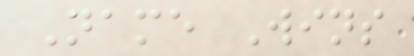Name Wins
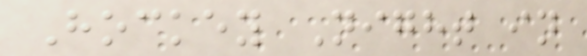Hockey Night in
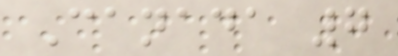Canada 7
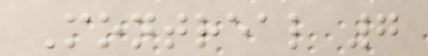Montreal 7
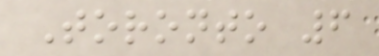Toronto 6
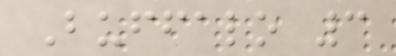Buffalo 3
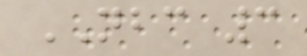NBC 3
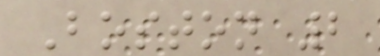Boston 2
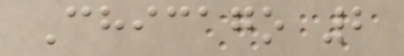Chicago 2
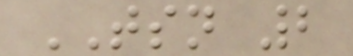TSN 2
